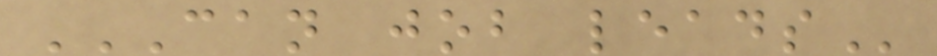CAN JOB LEADS
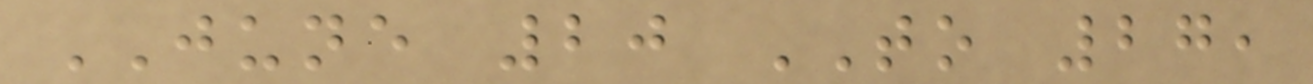JUNE 20 TO 27,
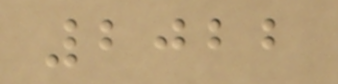2022
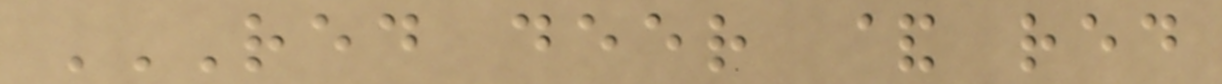RED DEER & RED
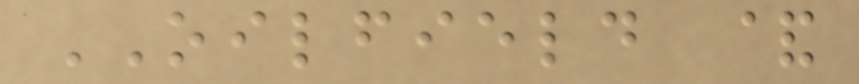OILFIELD &
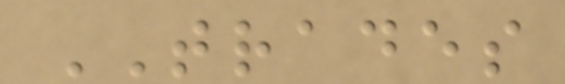TRADES
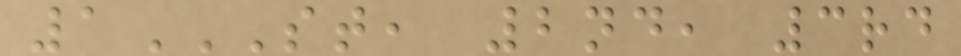1ST, 2ND, 3RD
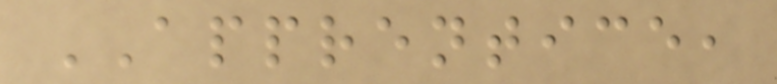APPRENTICE,
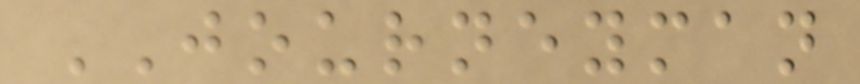JOURNEYMAN
